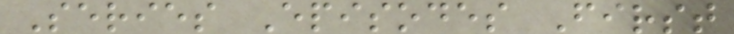Series Episodes First
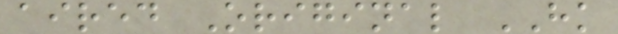aired Original HK
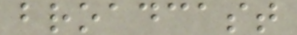broadcast
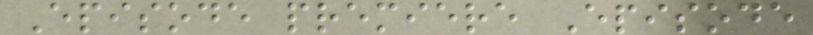Episode premiere Episode
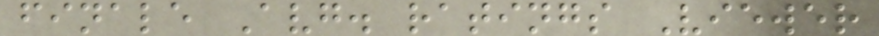finale Avg. ratings Viewer
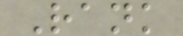Rank
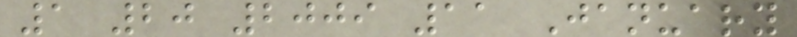1 20 2009 11 January
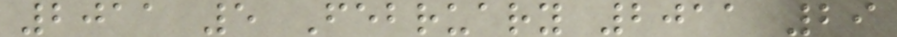2011 5 February 2011 29
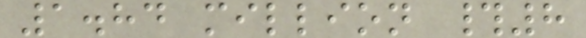1.84 million #8
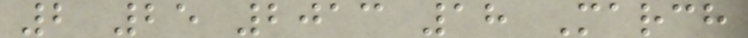2 25 2013 18 March
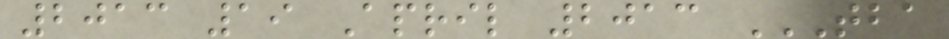2013 19 April 2013 TBA
